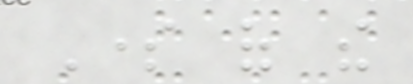Some of the
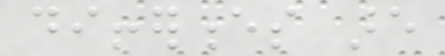differences are
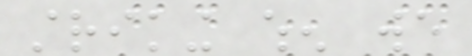striking when we
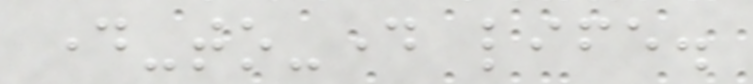day-to-day life.
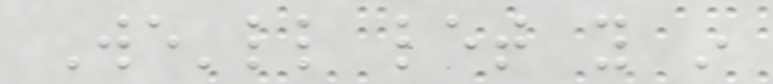We'll let you in
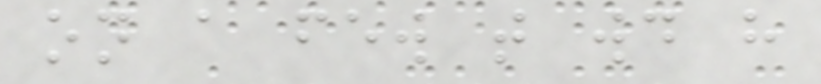on a few that would have
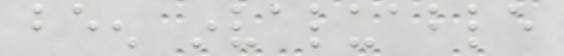been invaluable
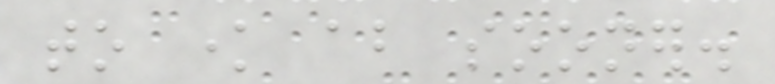to know about sooner.
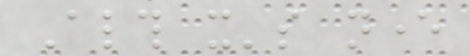Although it's never
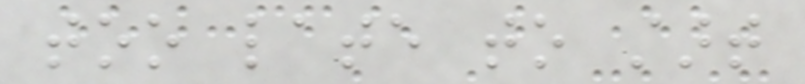too late to start
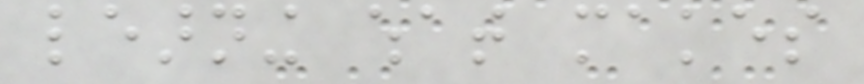learning what makes
